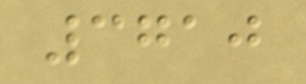3710
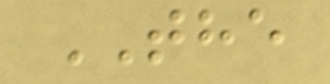THE
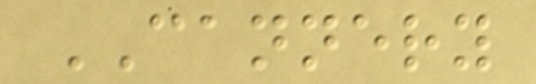CANNERY
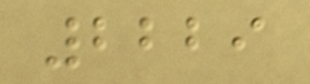2229
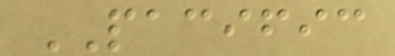PACIFIC
